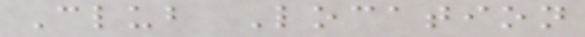Club Location
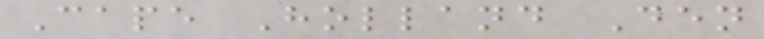Cape Holland Den
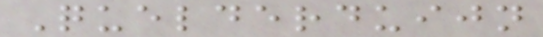Quelderduijn
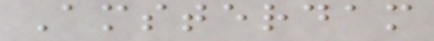Amsterdam
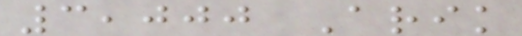3,000 Arik
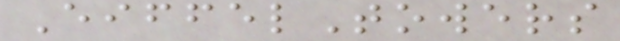EiffelTowers
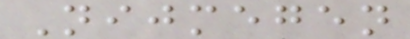Nijmegen
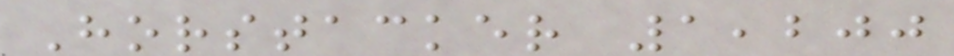Horstacker 1,200
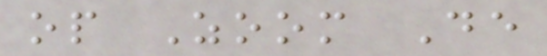op Zoom De
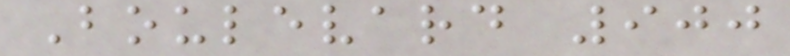Boulevard 900
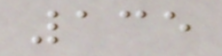135
